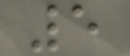5
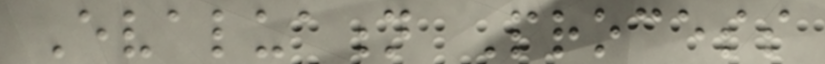Evaluation Process
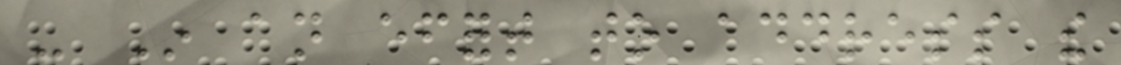- In an effort to address the
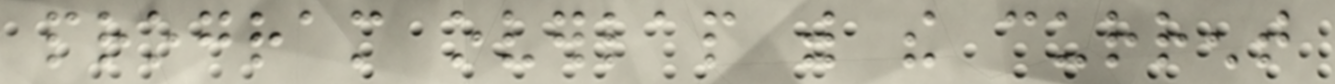program overlap with the current
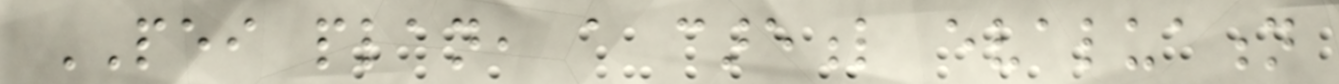PEI plan, a careful evaluation
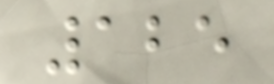125
